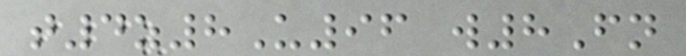t4z8U96 w8Fn
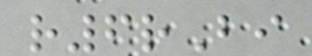r6rBi
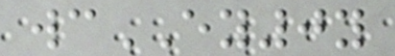wcEY0y
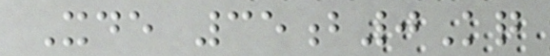Xde 35b0Kq
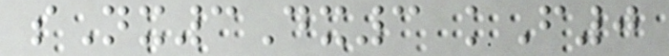sNx3Dx3 kF0
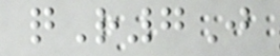qR7J
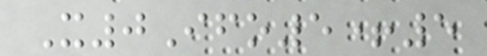X0Ifo5+5
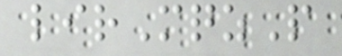lirMqzP
